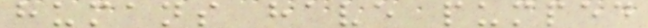humans have pumped
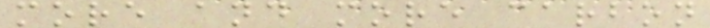more and more carbon
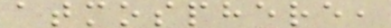atmosphere,
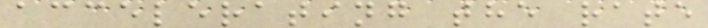accelerating the rate
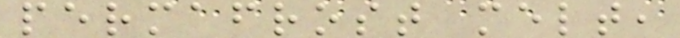permafrost melt,
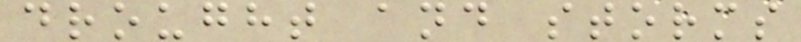drought and storms
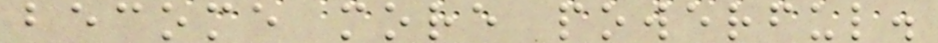become more powerful.
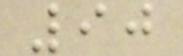90
